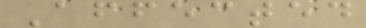Affected
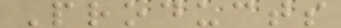Products
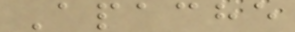Apache
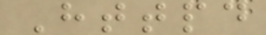Httpd
